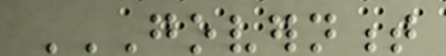GOVERNMENT
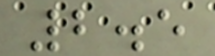2.5
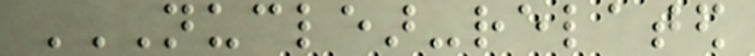NUCLEAR-RELATED
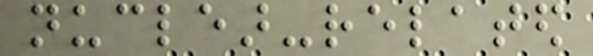nuclear-related
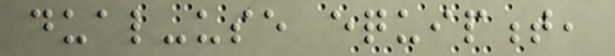dual-use equipment,
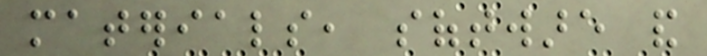materials, software and
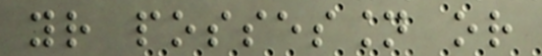your possession or
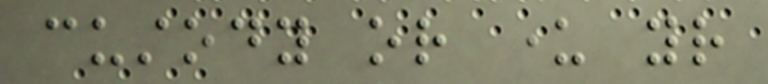custody or under your
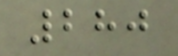280
